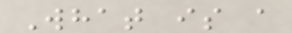What is a
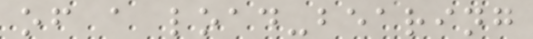of a load-bearing
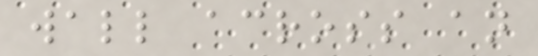wall across an
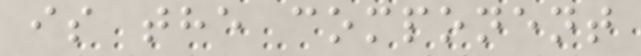is the component
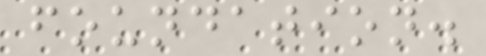foundation.
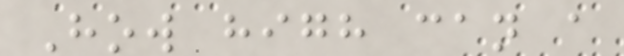How high can a
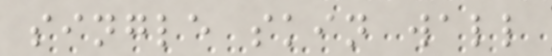single skin wall
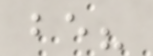be?
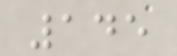145
